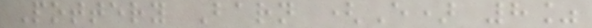Pottery Barn (E) 8%
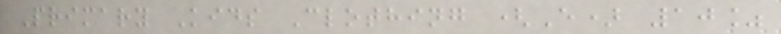Primary Kids Clothing (E) 10%
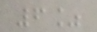6%
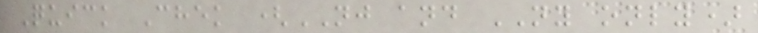Quick Chek (NJ and NY only)
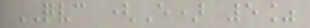QVC (E) 5%
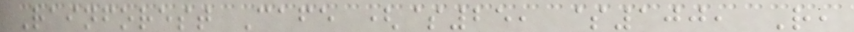Rainforest Cafe ($25, $100, R,
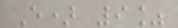E) 9%
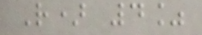R) 4%
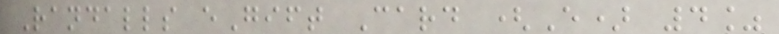Randalls eGift Card (E) 4%
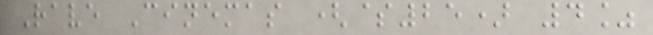Rave Cinemas ($25) 4%
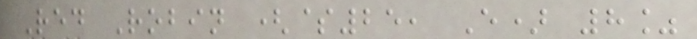Red Robin ($25, E) 8%
